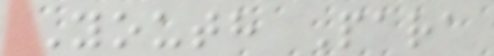Youth Para
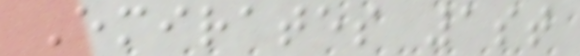Emirates 1st
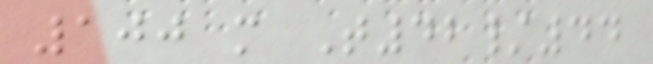100 m T42/44
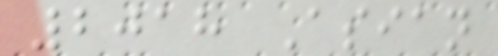2018 Asian
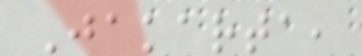Jakarta,
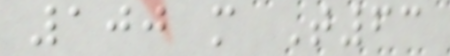100 m T63
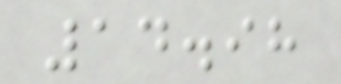14.98
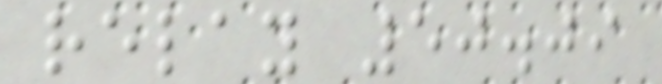relay 50.09
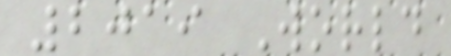2019 World
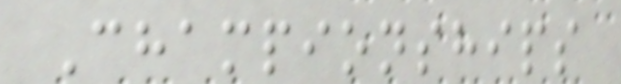Championships
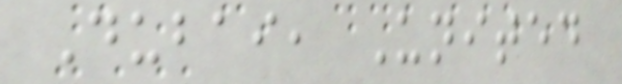Dubai, United
